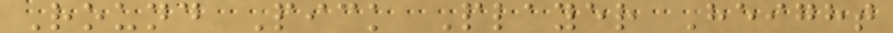Round Pick Player Height
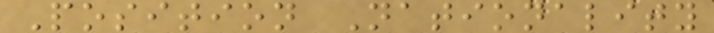Position Nationality
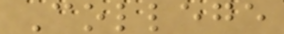College
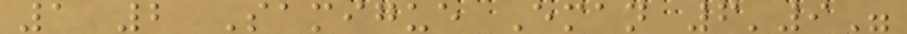1 2 Samigue Eman 6'9"
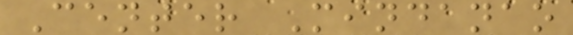Center Mindanao
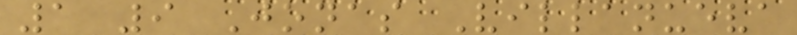1 9 Jonas Villanueva
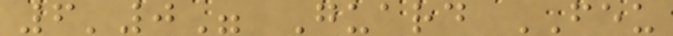6'0" Guard FEU
